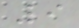9
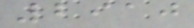2910
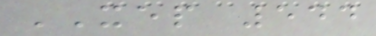XEP 544
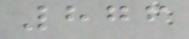876
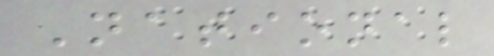National
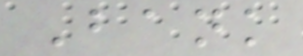Bank
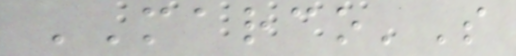MARCO'S
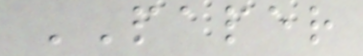PAPER
